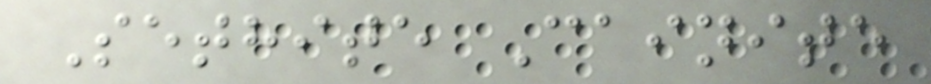Sethite Cainite
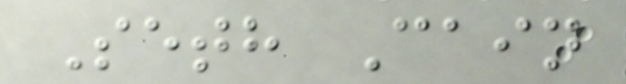Seth Cain
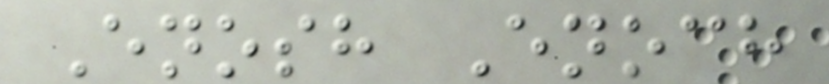Enosh Enoch
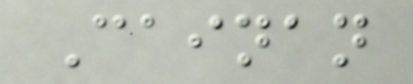Cainan
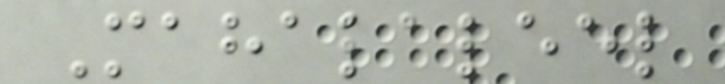Mahalaleel
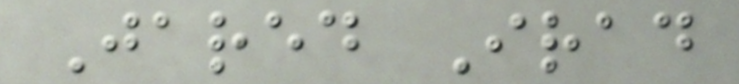Jared Irad
